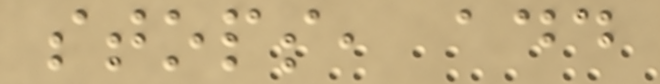stops, add
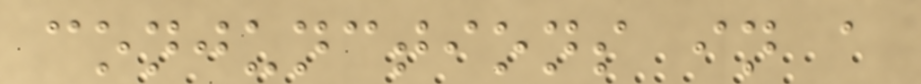conjunctions in a
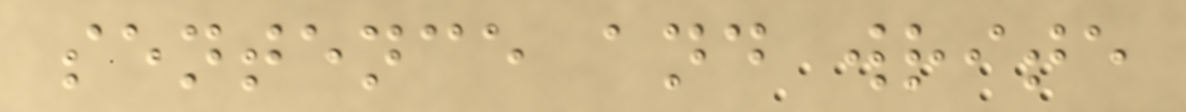sentence and write
